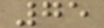75
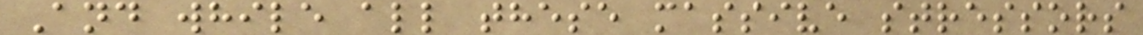And while all these massive stressors
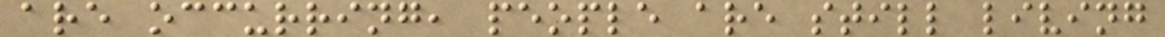are occurring, people are still living
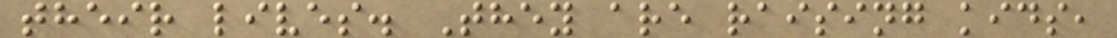their lives. They are raising kids,
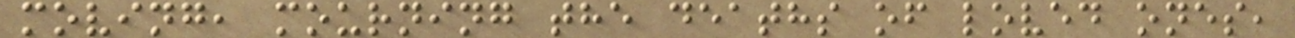moving, mourning the deaths of loved ones,
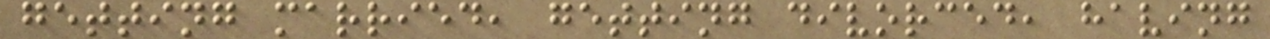getting married, getting divorced, having
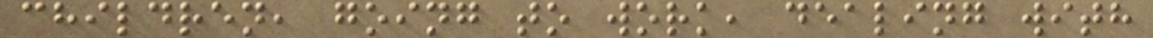children, going to work, dealing with
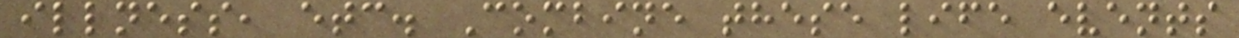illness, etc. Combine these life events
